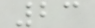23
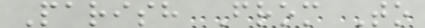Parish From To
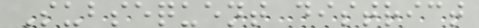Subsequent district
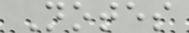Notes
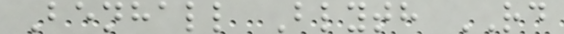Benhall Blyth RD
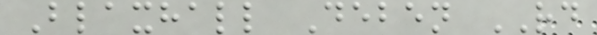Blaxhall Deben RD
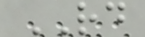RD
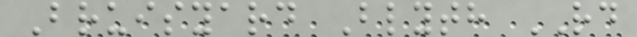Bruisyard Blyth RD
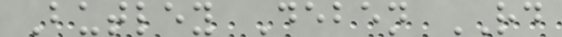Butley Deben RD
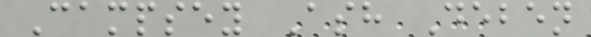Campsey Ash Deben
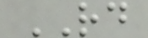RD
